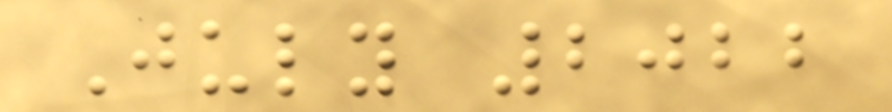July 2022
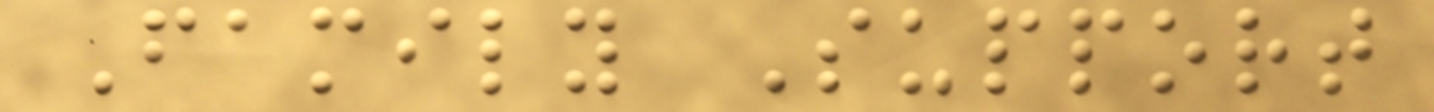Family Support
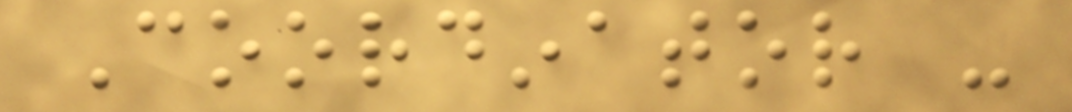Coordinator -
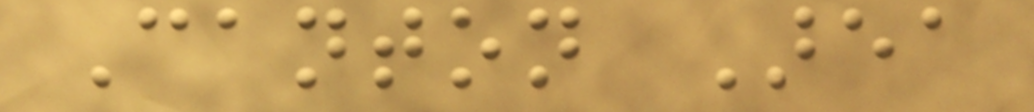Canton Area
